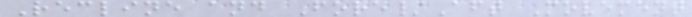Recline and Fore/Aft Movement
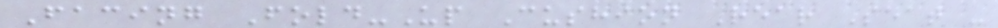Facing Fold-Up Cushion Rear Seat -
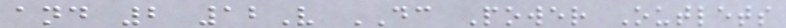and 2 12V DC Power Outlets
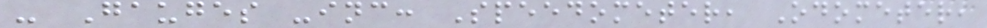- Gauges -inc: Speedometer, Odometer,
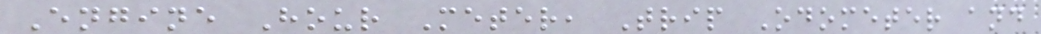Engine Hour Meter, Trip Odometer and
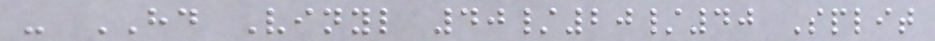- HD Vinyl 40/20/40 Split
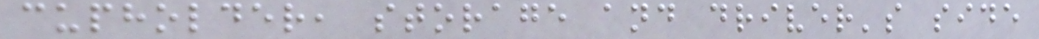cupholder, storage and driver's side
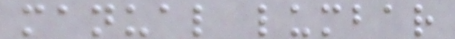manual lumbar
